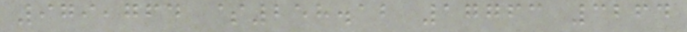979,764 $258.12 17763 3264
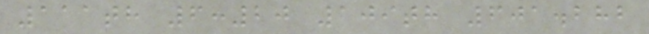111th 6:20 109th 601.282
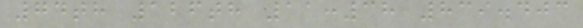74th 126th 11:38 839.403
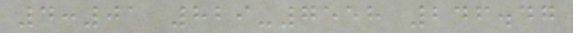4:01 829-7558 246.47
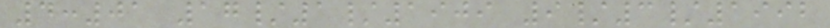4:01 17/1/1909 9/3/1992
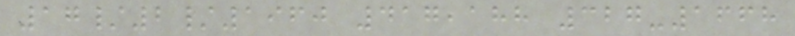17/2/1960 417,188 327-1668
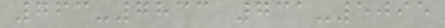763-7833 731-5095
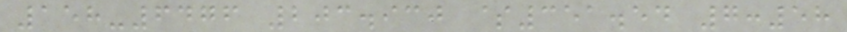158-6476 203.930 $351.54 7:58
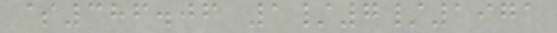$386.06 1/7/1971
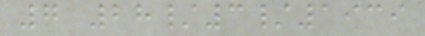7 28/3/1939
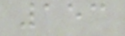153
